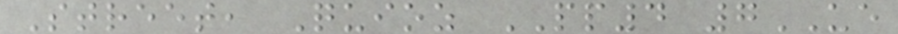Street, Quioz PP4 7UE
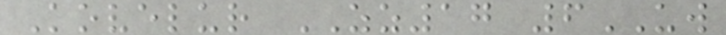Kovelur ZZ17 6UW
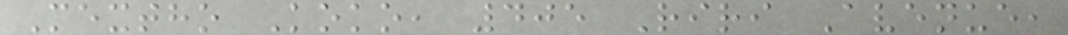Mextho Koko, 405 Riri Avenue,
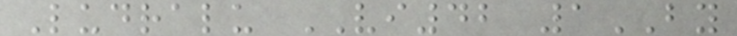Ludralu VI42 1BY
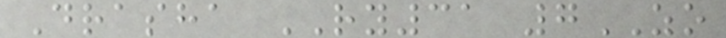Drasha RY31 7ZO
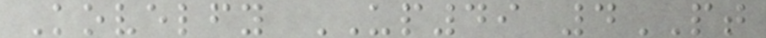Kovelfy UP49 4PT
